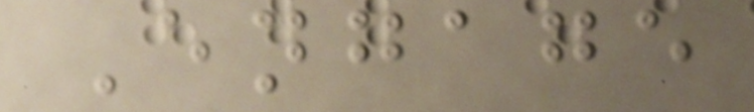Engage
